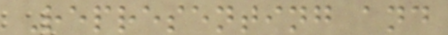Representing and
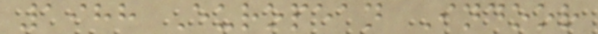1988 European Indoor
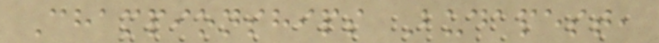Championships Budapest,
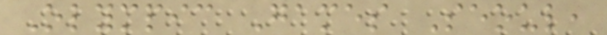Olympic Games Seoul,
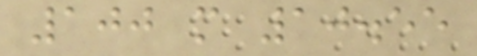100 m 10.55
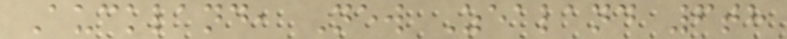Auckland, New Zealand 6th
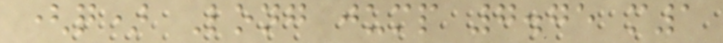(q) Long jump 7.75 m1
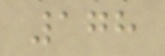178
